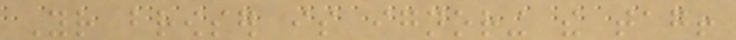Your browser is ignoring the tag!
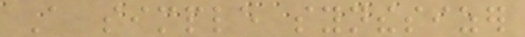A simple synthesizer
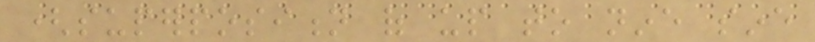(superposition of up to nine sine
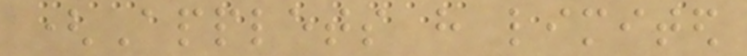(Applets have limited
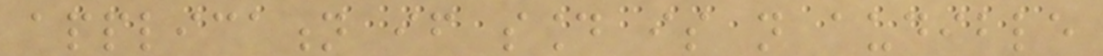application if sound is not audible
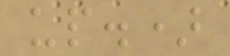up.)
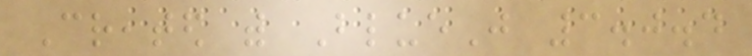Created with BlueJ 3.0.4
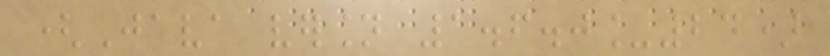(Java version 1.6.0_24)
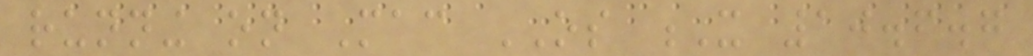running on Mac OS X 10.6.7
